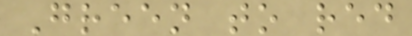Green to red
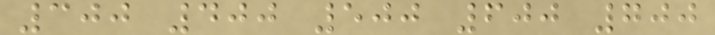300 400 500 600 700
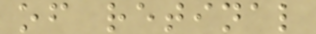of retinal
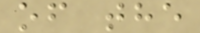of the
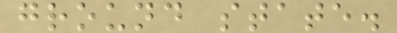ground state.
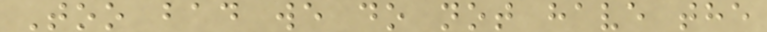Too bad we do not have the
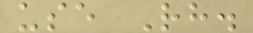use Rh.
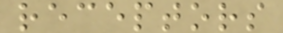receptors
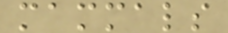mammals
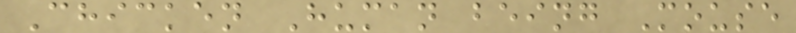Chicken Human being Mouse
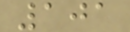101
